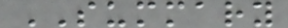SUMMARY
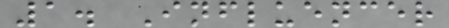1. Influencer
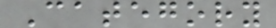Category
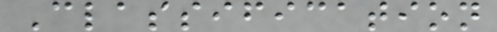Classification
